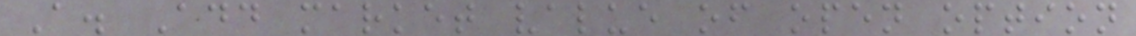A. Add market value of open option
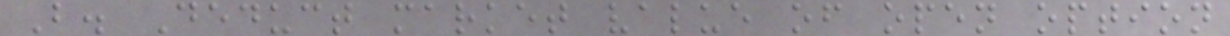B. Deduct market value of open option
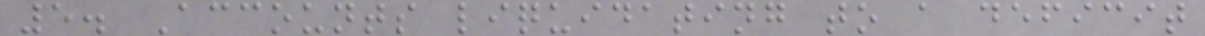5. Accounts liquidating to a deficit
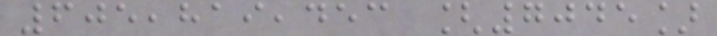605,819,453 [7045]
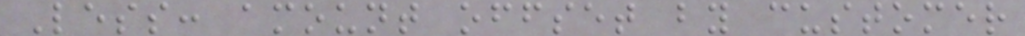Less: amount offset by customer
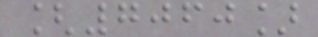[7060]
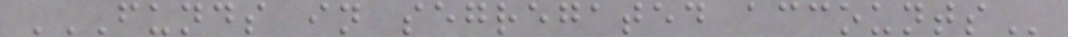FUNDS IN SEGREGATED ACCOUNTS
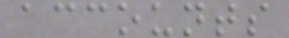accounts
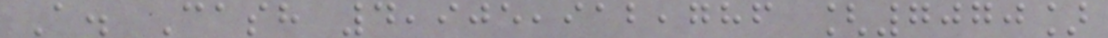A. Cash 4,905,912,786 [7070]
